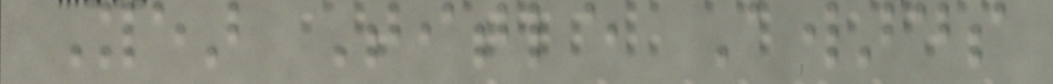Year Title Awards
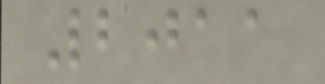2011
